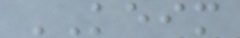KEIM
